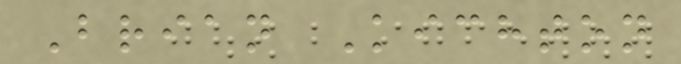Brian Kichton
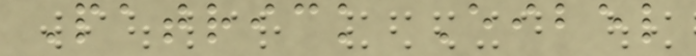Patrick Eibel
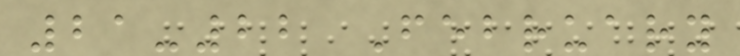21-22 February
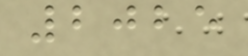2025
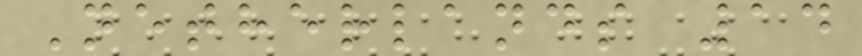Netherlands 14
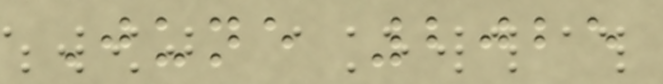June 2025
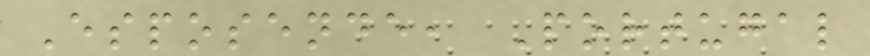Esposende, Portugal
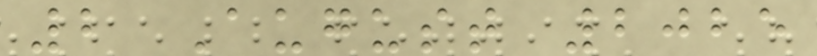2 August 2025
